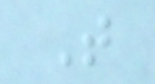T
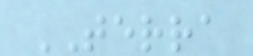TERRA
